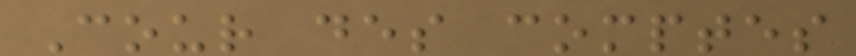Cour des comptes
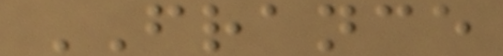FRANCE
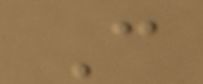C
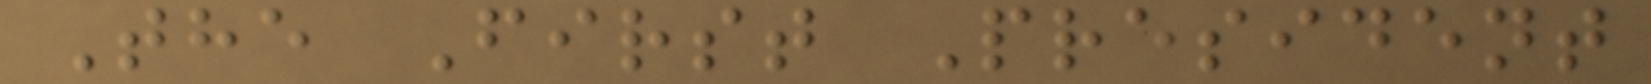The First President
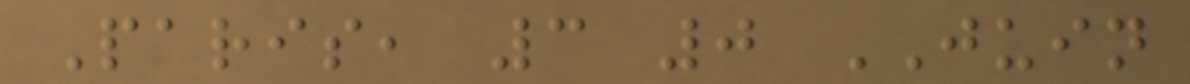Paris, 3 0 JUIN
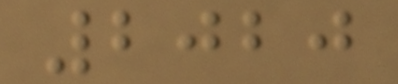2020
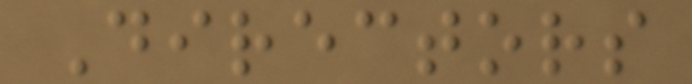Directors
